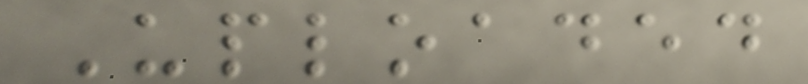Uploaded
